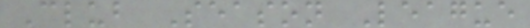Club Season League
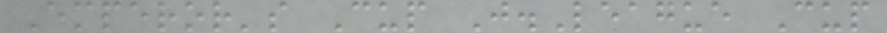Emperor's Cup J.League Cup
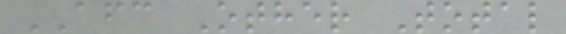AFC Other Total
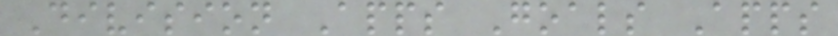Division Apps Goals Apps
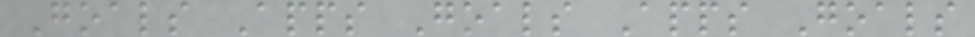Goals Apps Goals Apps Goals
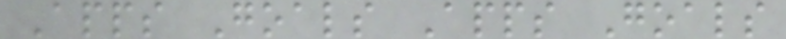Apps Goals Apps Goals
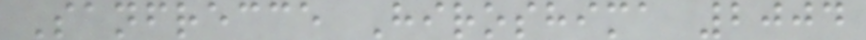Sanfrecce Hiroshima 2004
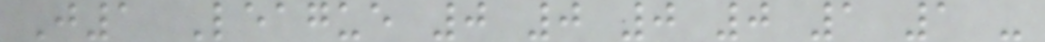J1 League 0 0 0 0 1 1 -
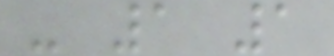- 1 1
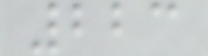223
